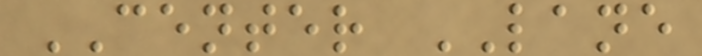CENTER LANE
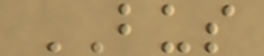BUS
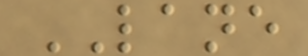LANE
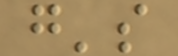g's
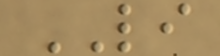LI
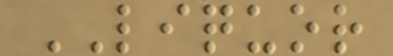LIQUOR
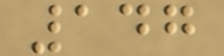147
